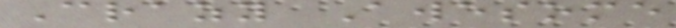Crazy Awesome
